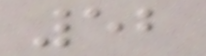52
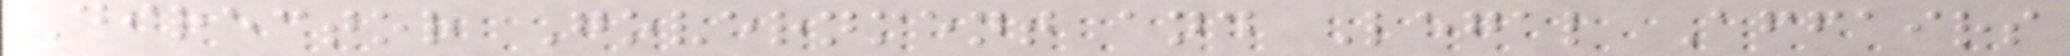Director Government and Legal Affairs
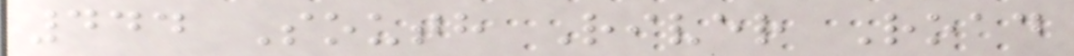444 South River Road
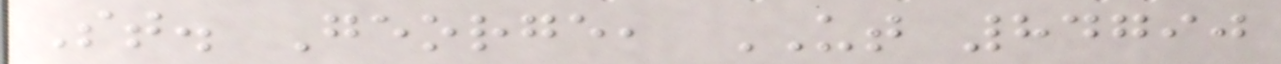St. George, UT 84790
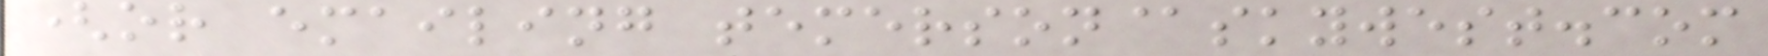(or emailing temerson@skywest.com
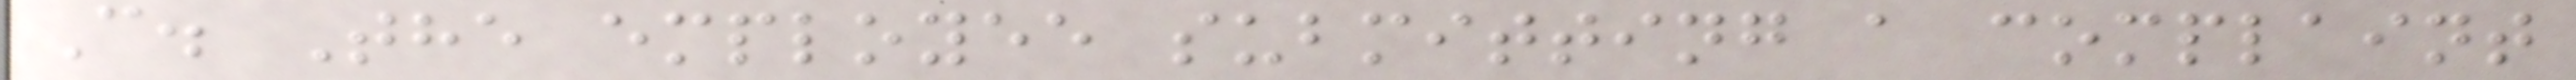C. The employee submitting a complaint
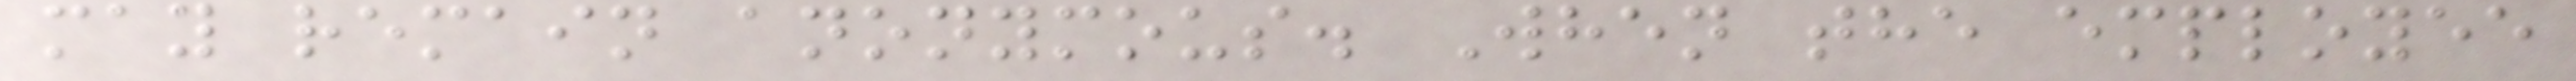may remain anonymous. When the employee
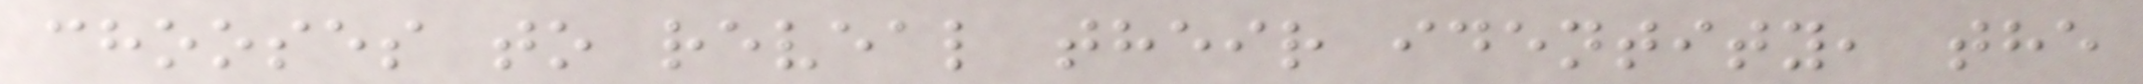chooses to reveal their identity, the
